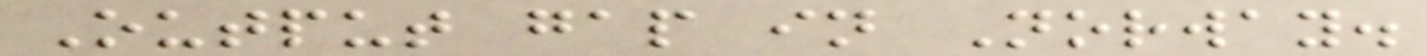Output gap in Norway.
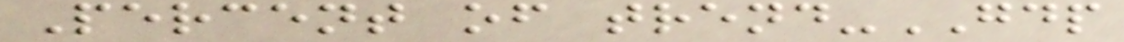Percent of trend-GDP
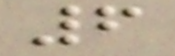6
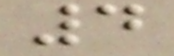4
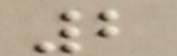2
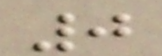0
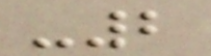-2
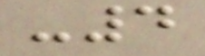-4
